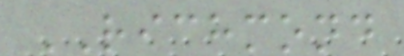RICHMOND
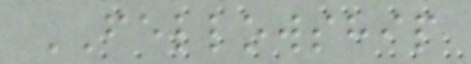FELLOWSHIP
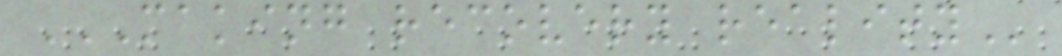MAKING RECOVERY REALITY
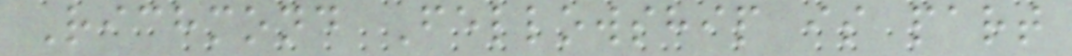Richmond Fellowship is part
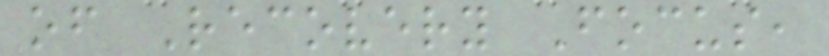of Recovery Focus,
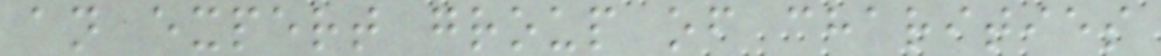an expert group of charities
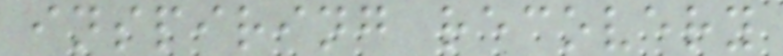inspiring recovery
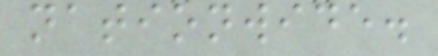nationwide.
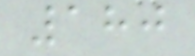180
